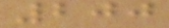200
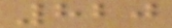820
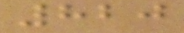820
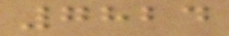7824
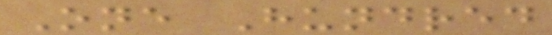One Hundred
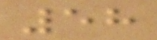58
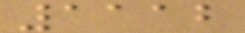1112
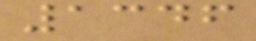1346
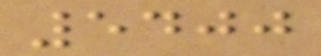5400
